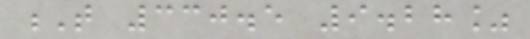T 330.5 9.28%
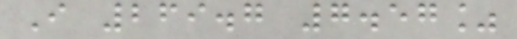I 269.7 7.57%
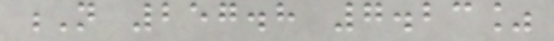N 257.8 7.23%
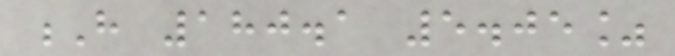H 180.1 5.05%
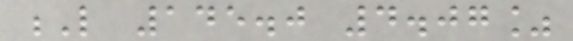L 145.0 4.07%
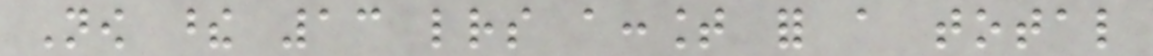Now these 13 letters account for a total
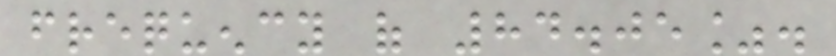frequency of 84.05%.
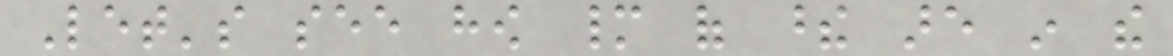Let's see how many of these are in the
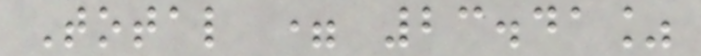Total = 23.41%
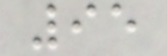95
